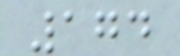174
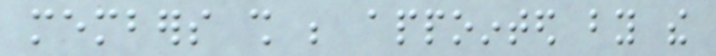members shall be appointed by the
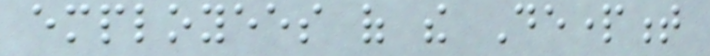employees of the Department
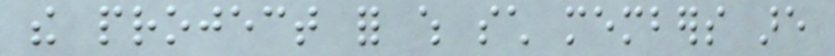the project for which such members are
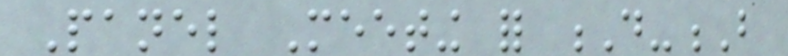Panel Meeting for D-B
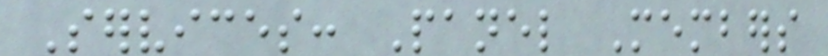Services: Panel Members
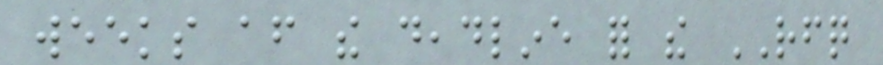weeks after the deadline for the RFQ
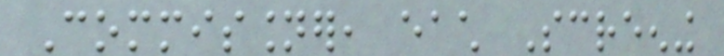Commissioner, each Screening
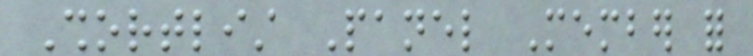Shortlist Panel Member for
